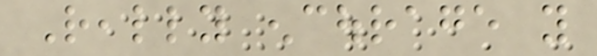Really encourage you
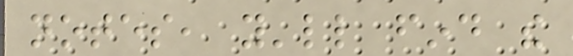notes, you'll find the
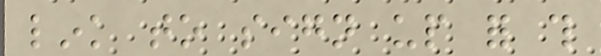link to sign up for this
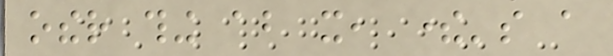other thing about it, there's a
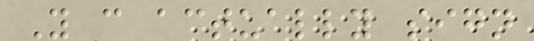You can actually sign
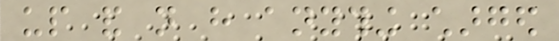up and not have anything charged
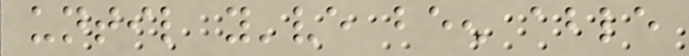until you've been able
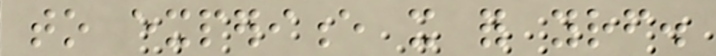to experience it for yourself.
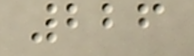226
